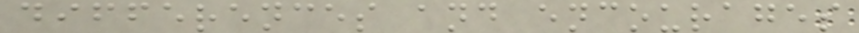differences and encourages
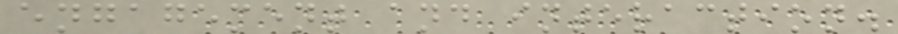engagement and interaction.
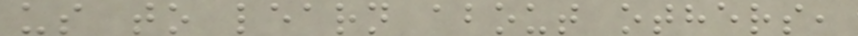us to learn about others,
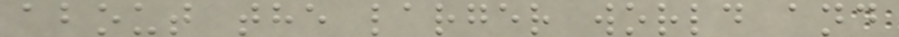about the larger world and
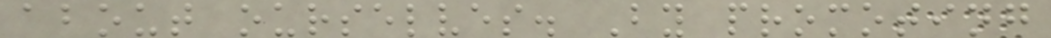about ourselves. By promoting
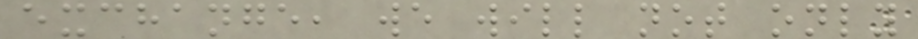exchange, we will not only
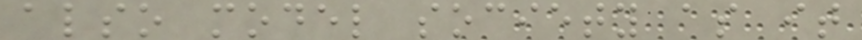also model society as it
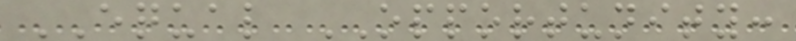EQUAL OPPORTUNITY:
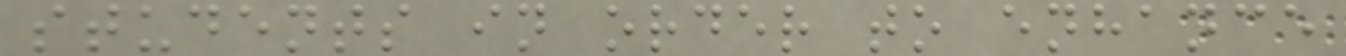students in order to enhance
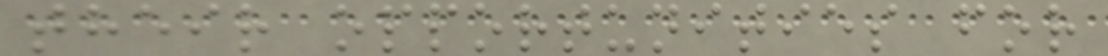their opportunities for
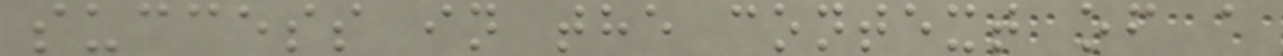success in the context of a
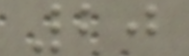20
